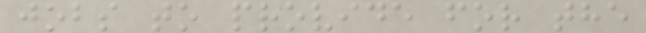jobs to provide for the
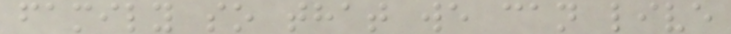family so that we can live
